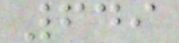649
